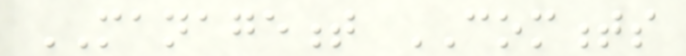MANAGEMENT COMMENTS
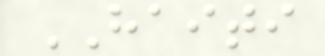HAITI
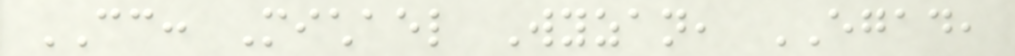CC: Michael Wyzan, EGAD,
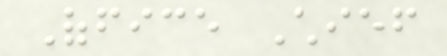Office Chief
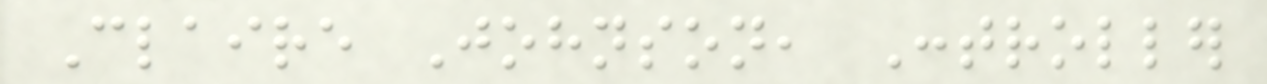Claire Johnson, Controller
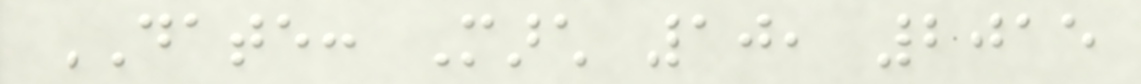DATE: March 10, 2015
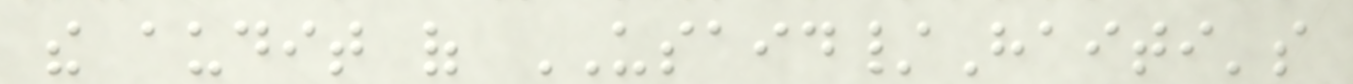the audit of USAID/Haiti's
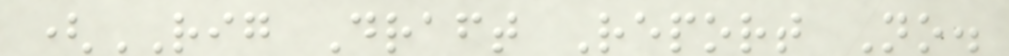(RIG Draft Report No.
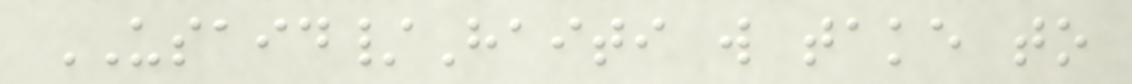USAID/Haiti will take to
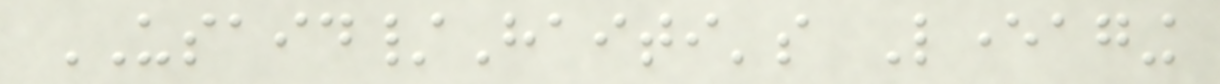USAID/Haiti's Leveraging
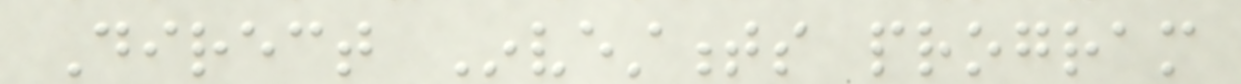Direct Investments program
